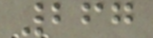267
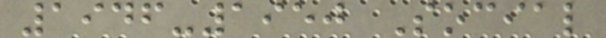1946-1950 Social
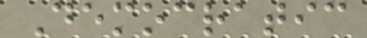Democratic
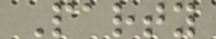Party
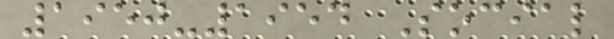1950-1954 Social
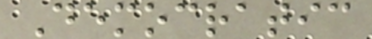Democratic
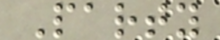Party
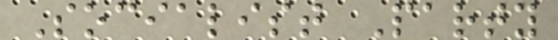Socialist Party
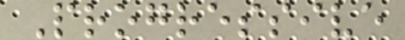Progressive
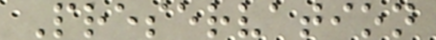Preservation
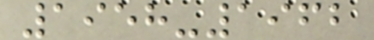1958-1962
